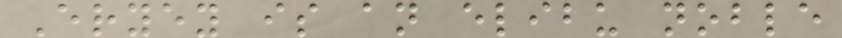Eryey is an elibu noble
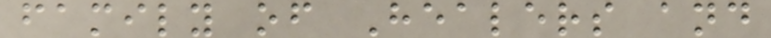family of Healers and
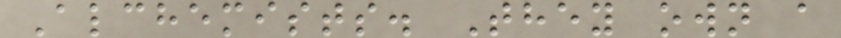Alchemists. They own a
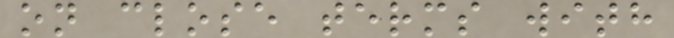on close terms with
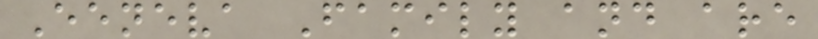Eeneva Family and are
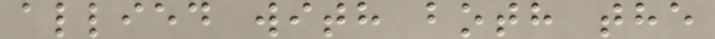allied with both the
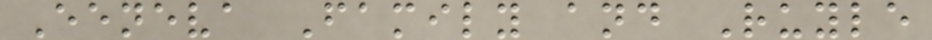Eeneva Family and Ruyle
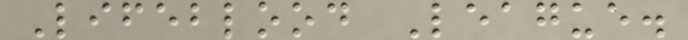Lifeblood League.
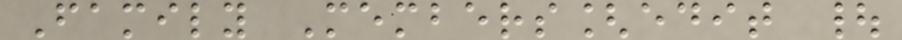Family Members[edit |
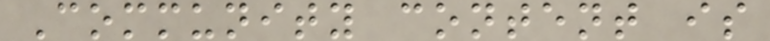Community content is
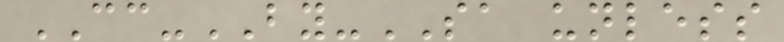CC-BY-SA unless
